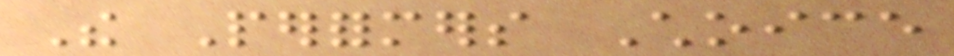The Performers Choice
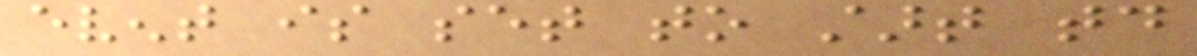event is set to start today
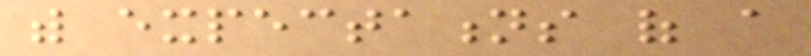with expectations of a
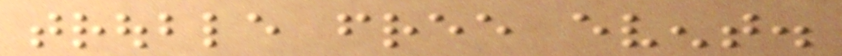trouble free event.
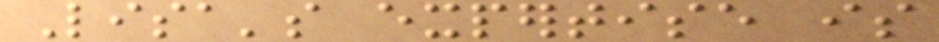Lisa's expertise is
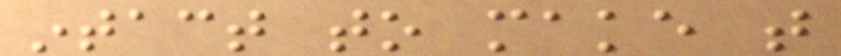intact to make that
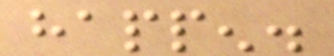happen.
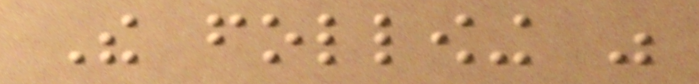The following was
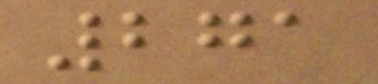271
